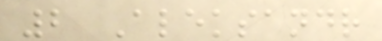2 Aleksandr
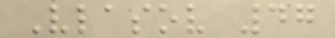Vlasov 47
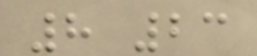8 23
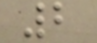2
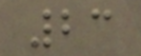23
